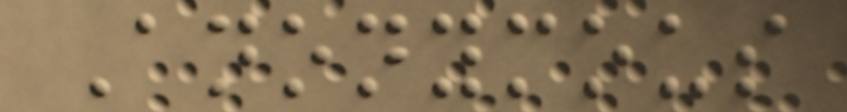Anonymous
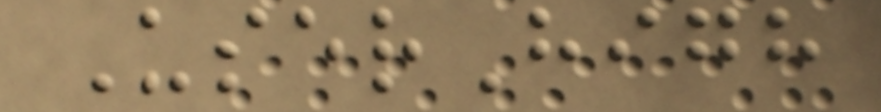UserHigh
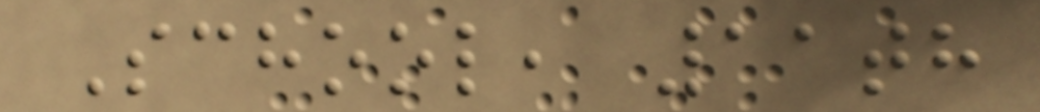School, 11th
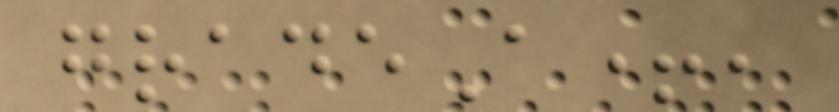gradeA+,
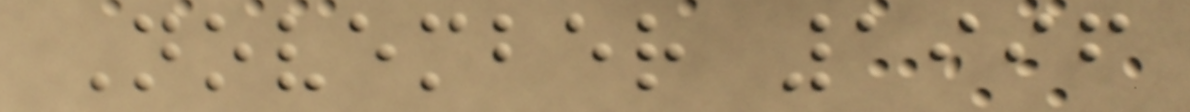November 1996
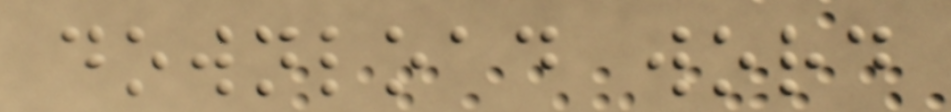download word
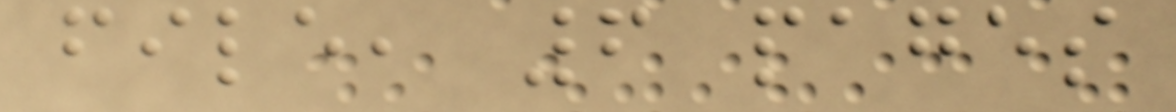file, 6 pages
